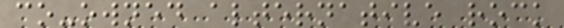co-owned alternative rock
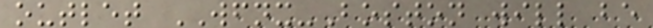outlet WFNX-Boston will be
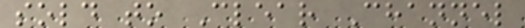sold to Clear Channel
